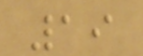19
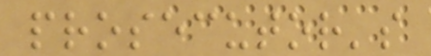prosecutor's
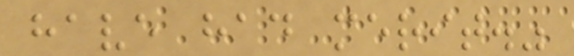have had merit."
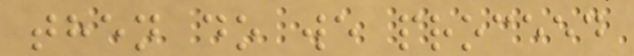then do we proceed
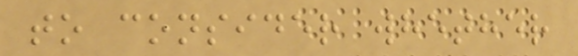to consider whether
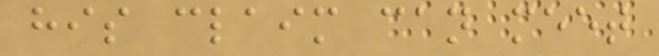his claim can meet
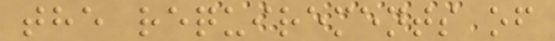the requirements of
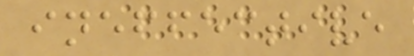ineffective
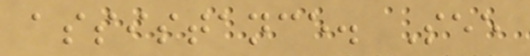assistance. See
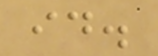id.
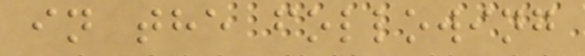in the following
